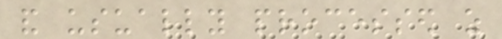and usually processed as
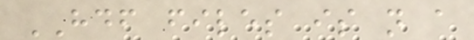HDF files is not a
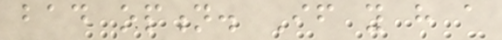bad option. If you have a
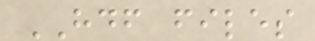HDF files
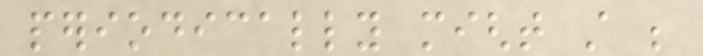periodically might still be
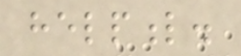helpful.
